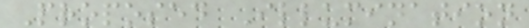Proposed Illumination
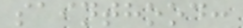sainthood:
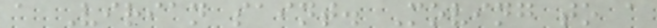a Virian saint. Moving to a
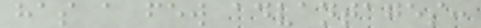has a few advantages:
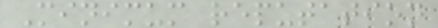Minimum reputation
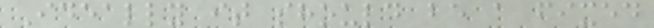Ideally it should be a fixed
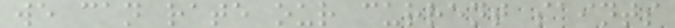we can rate our current saints
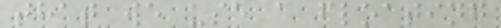that we use a floating
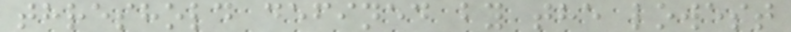threshold defined by the lowest
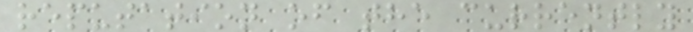reputation of the currently
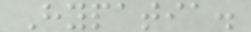Hypatia.
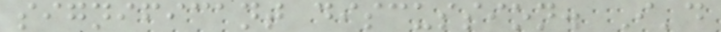significant discussion. I'd
